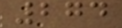274
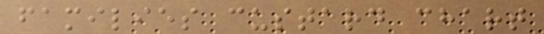families custard chart
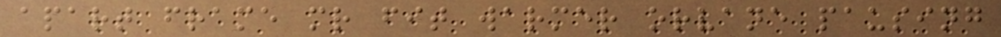apart frame mr fit warmer orvane pausing
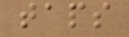taps
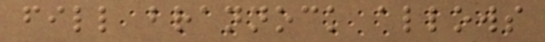fill brannock allows
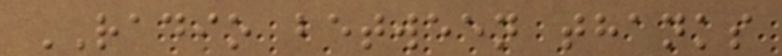RADIO between thanks
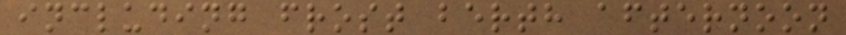including frost berth afternoon
